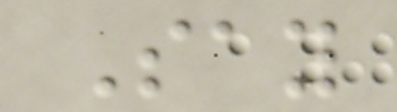Say
